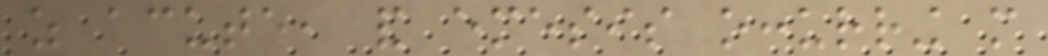as acute, and emesis occurring more
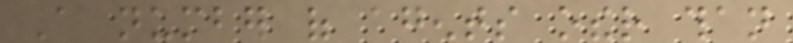A number of agents other than
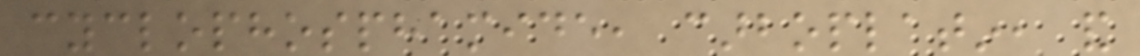cyclophosphamide, carboplatin, and
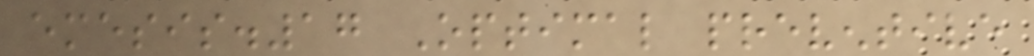emesis.17 Optimal preventive
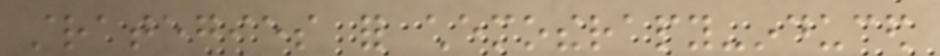strategies for chemotherapy-induced
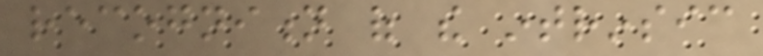recognition of the intrinsic
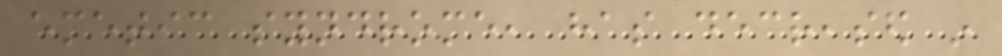emetic syndrome, has decreased in
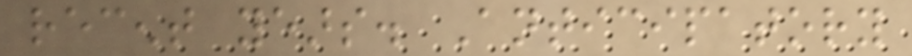recent years. Anticipatory
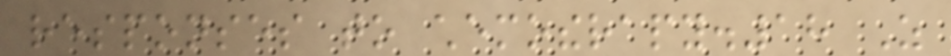responses to chemotherapy.18 As
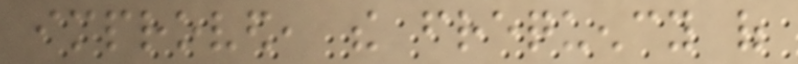improved, the frequency of
